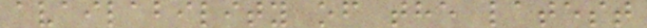availability of the latest
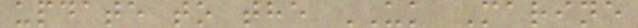update to the UK Marine
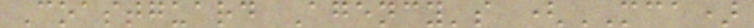Coastguard Agency's (MCA)
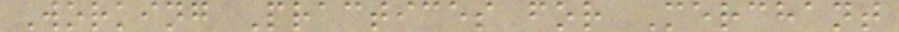Working Practices for Merchant
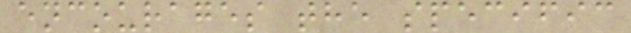encourages the specific
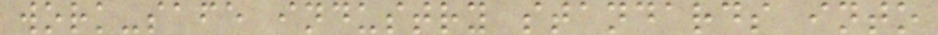work-safe industry standards into
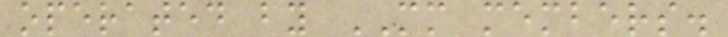operated by MM members.
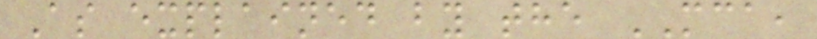As explained by the MCA,
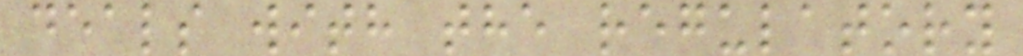deals with the regulatory
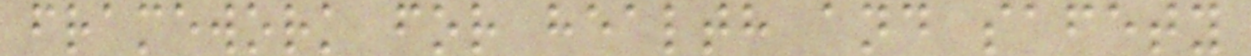framework for health and safety
